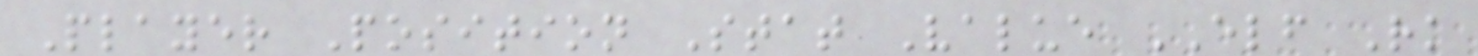Player Position Stat Value ELF Rk
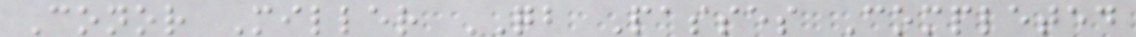Conor Miller QB Passes Completed
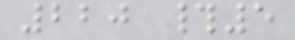220 #5
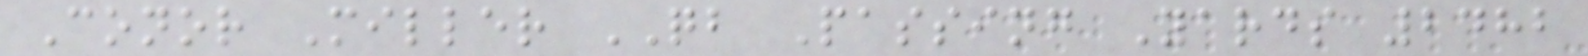Conor Miller QB Passing Yards 2482
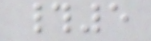#5
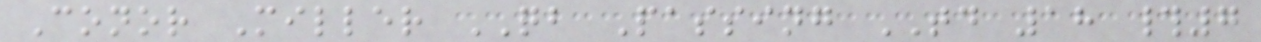Conor Miller QB Passing TD 18 #7
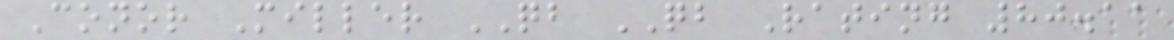Conor Miller QB QB Rating 80.11
